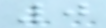0
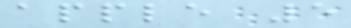apple 5
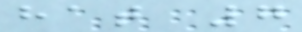hat 7
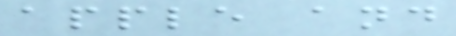apple and
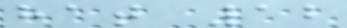hat 12
